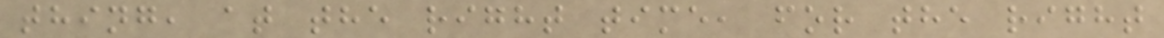thing, at the right time, for the right
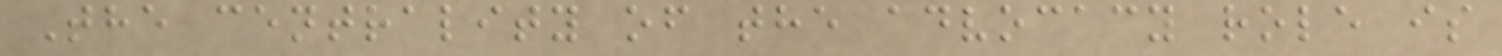The centrality of the advocacy role is
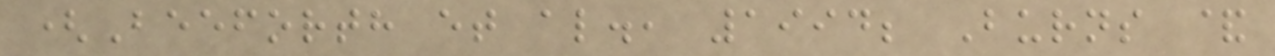(Beeforth et al., 1994; Burns &
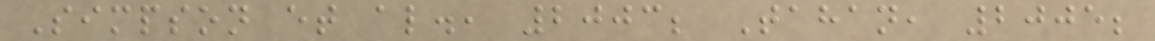Simpson et al., 2003; Tahan, 2005;
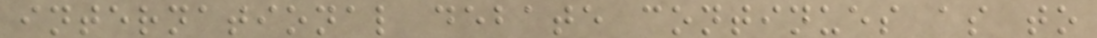international debate continues as to
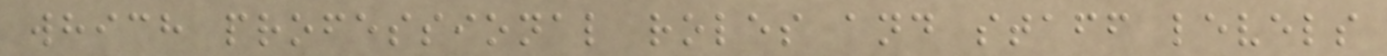which professional roles and staff levels
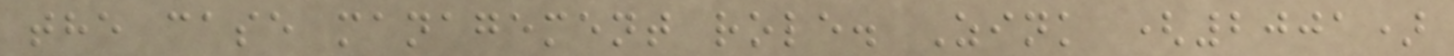the case management role. Zink (2001)
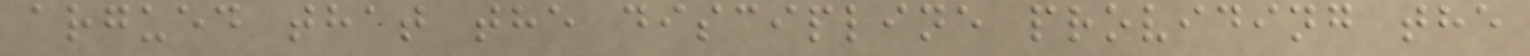argued that the discipline providing the
